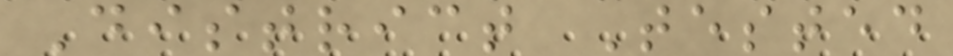District Tested
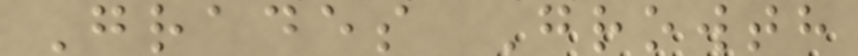Grades Growth
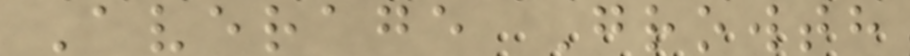Average Growth
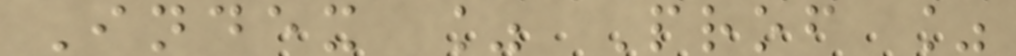Index % Prof %
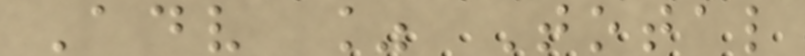Adv % Total
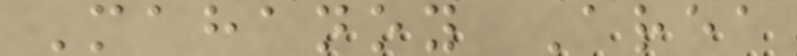Mahanoy Area
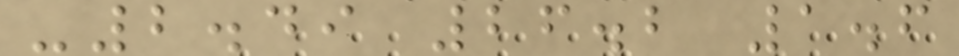-2.49 26.2 1.6
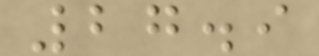27.9
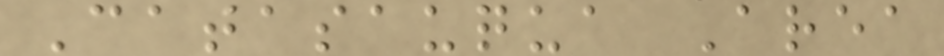Catasauqua Area
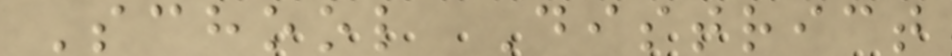School District
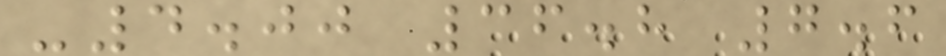-4.00 36.8 7.6
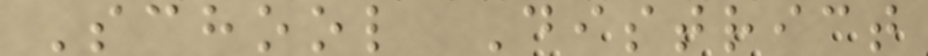School District
